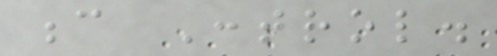c Control.
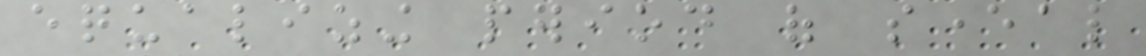equalizing period of several
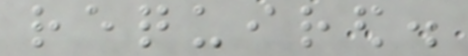required.
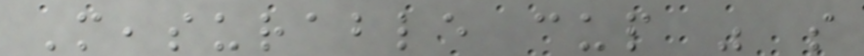Measurable cup was so
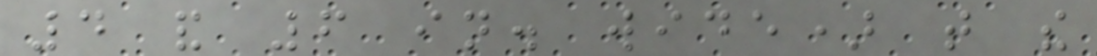4 and 6 in. wide) that the
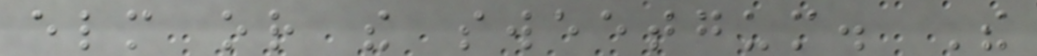elm or the sweetgum. The
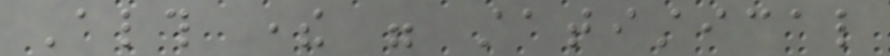Although there were statistical
